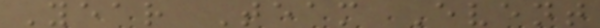Year Team Event
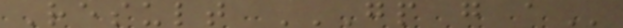Result GP G A
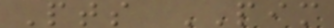Pts PIM
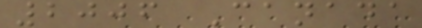2006 Canada
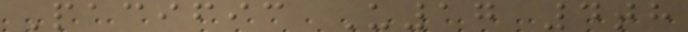Pacific U17 4th
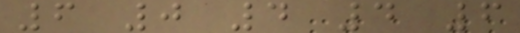6 0 4 4 6
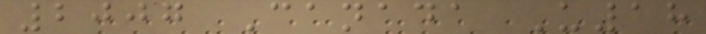2007 Canada U18
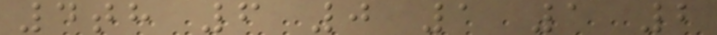4th 6 0 1 1 2
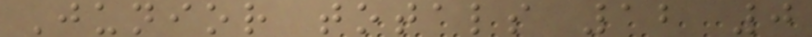Junior totals 12 0
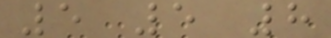5 5 8
